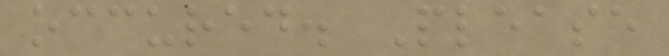occured. Please
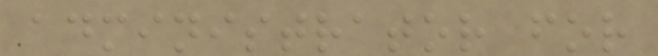administrator for
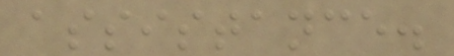assistance.
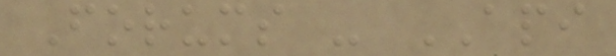Forums - API
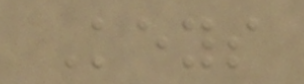Keys
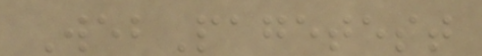WebPagetest
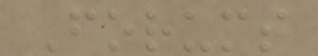Forums
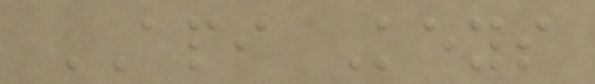API Keys
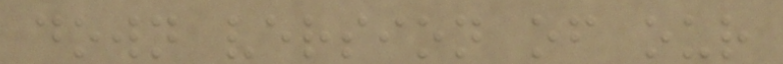down version of our
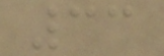33
